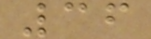36
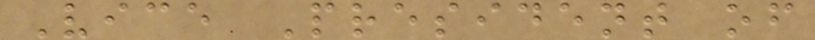Vice President of
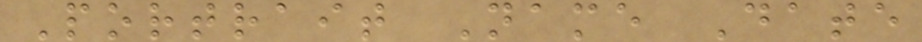Portrait Name Date
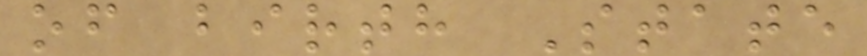of birth State
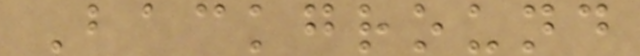Background
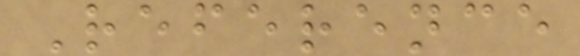Reference
